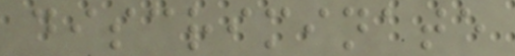discriminate
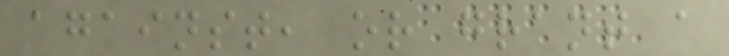against, or grant a
